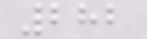282
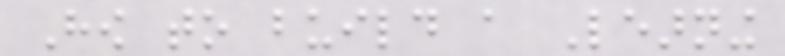How to build a Learning
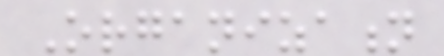Organization
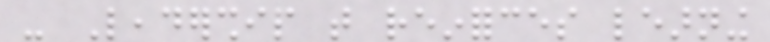- Leadership that reinforces learning
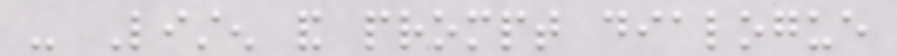- Listen and prompt dialogue
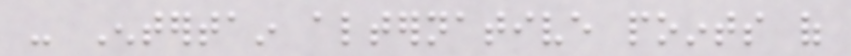- Entertain alternative points of
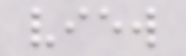view
